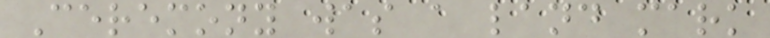Ceremony was a land mark
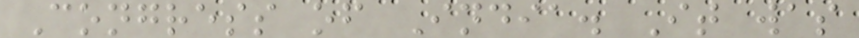Congress of India. It was
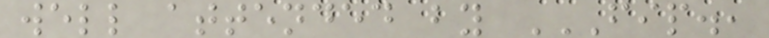well attended by FIP.,
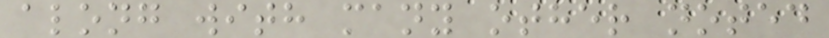along with many other noted
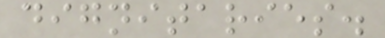dignitaries.
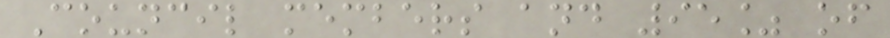Council members and 95% of
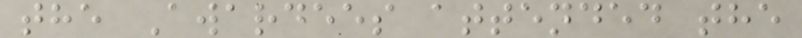the Awardees attended the
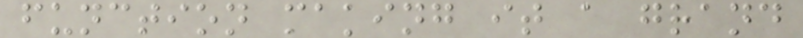function making it a grand
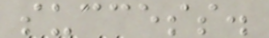success.
